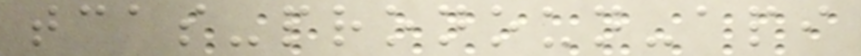tcas-pronoun-api
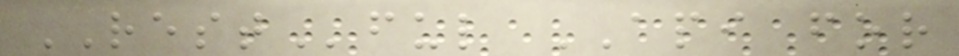RESTful API for
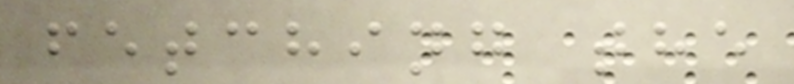fetching the
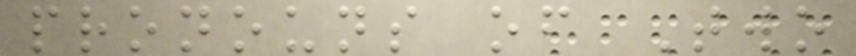pronouns of Two
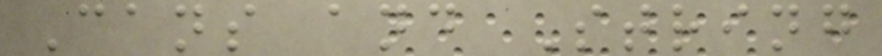Cans and String
